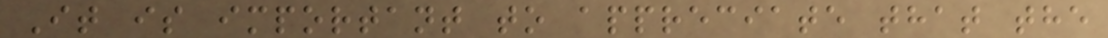It is important to appreciate that the
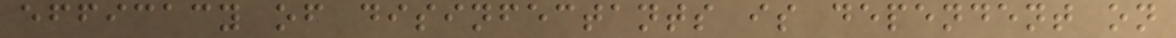efficacy of disinfectants is dependent on
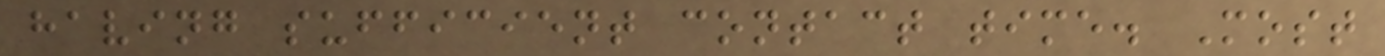having sufficient contact time. Most
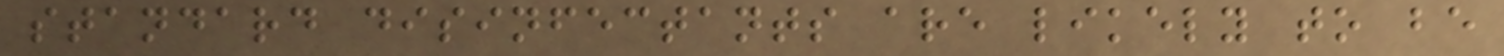standard disinfectants are likely to be
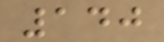140
